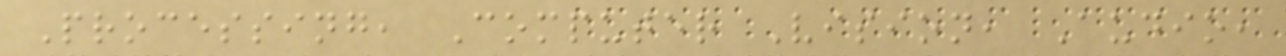Processing, Computer Vision, Audio,
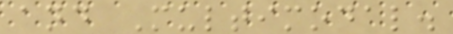and Multimodal.
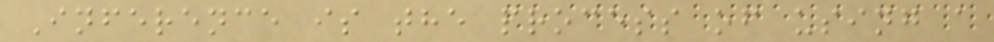Inference is the process of using a
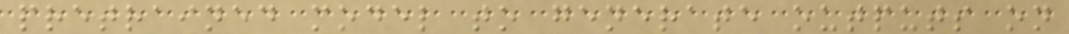pretrained model to generate outputs on
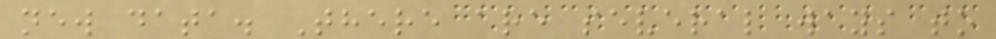new data. There are several ways to
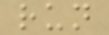run
